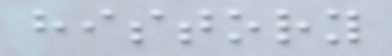history
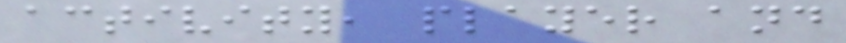activity, player and
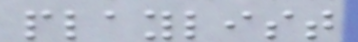playlist
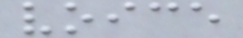voice
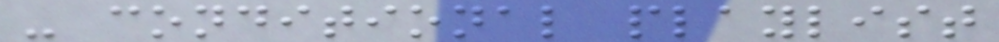- conditional playlist
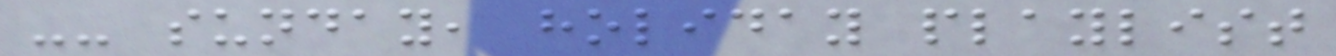-- sunday, holiday playlist
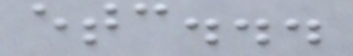etc...
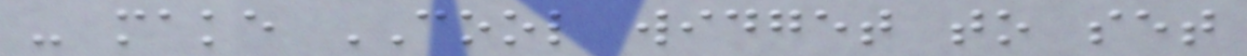- make COOL widget to set
